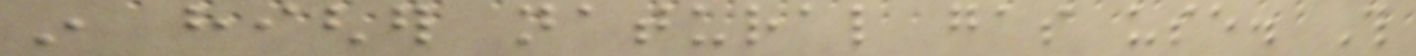in higher natural gas use. This
